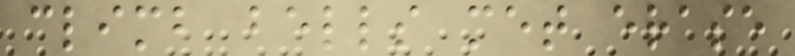climb bells met erase
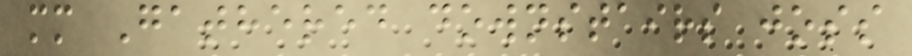mm Gathered downstairs joss
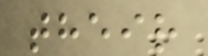their
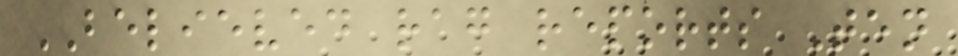BELIEVED rag reports Ten
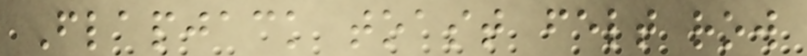Flapjack toast felt row
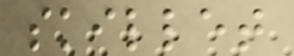skillet
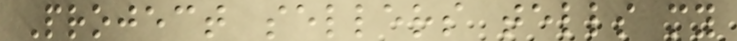Project sellers tells my
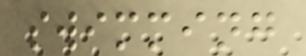swimming
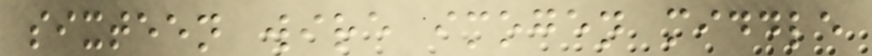sixteen wire imogen middle
